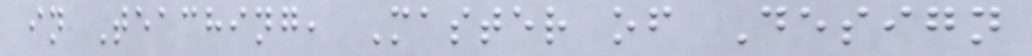in Teaching, Master of Design
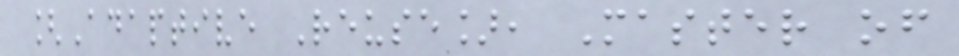[Adaptive Reuse], Master of
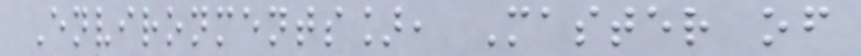Environments], Master of
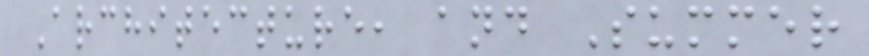Architecture, and Summer
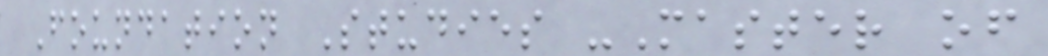Foundation Studies -Master of
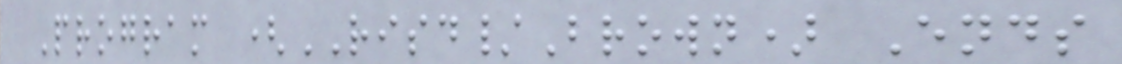Program (RISD/Brown) Ends
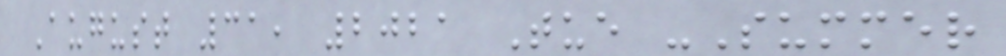August 31, 2021 Tue -Summer
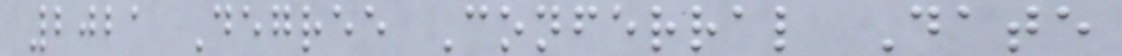2021 Degree Conferral Date
